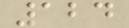124
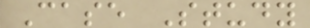Case Study
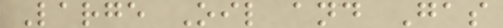Large Oil and Gas
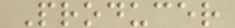Producer
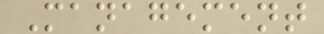Management
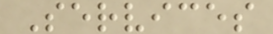Services
